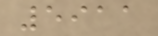5911
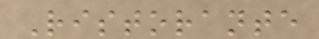Ristorante
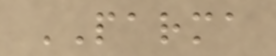PARMA
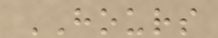HOURS
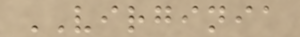VIRGINIA
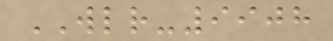WLR-9908
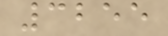3255
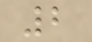2
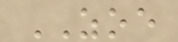ZOE
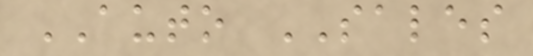AUTO SALES
